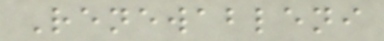Renewableni
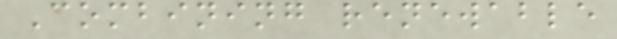Combining renewable
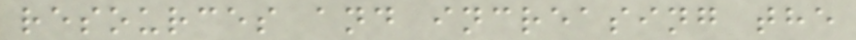resources and increasing the
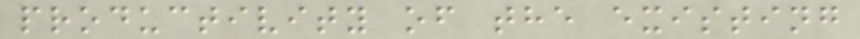productivity of the existing
